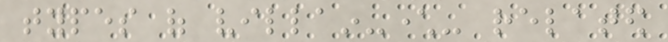types of villain-character- related
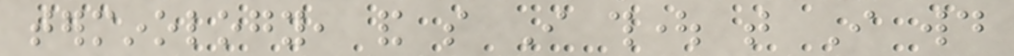terminology, and so I thought that I would
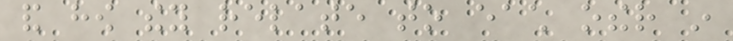and how they relate to each other in
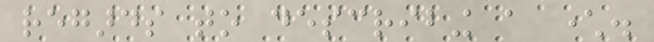regards to describing a character.
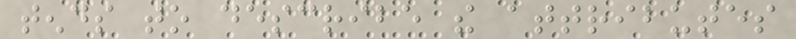tends to describe the attributes
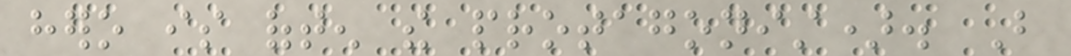hero is often the protagonist). But
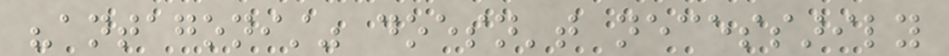"antagonist" doesn't necessarily
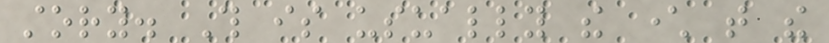story. This is usually the character that the
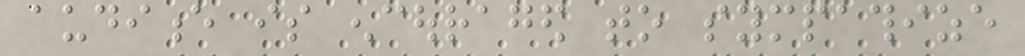audience is encouraged to sympathize
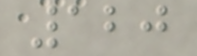120
